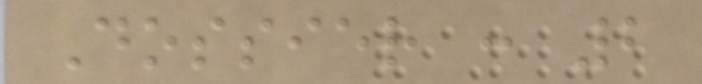Dossier : 2
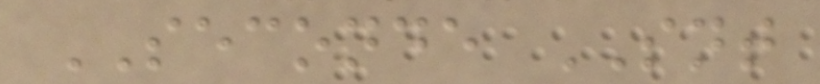SECONDE SNT
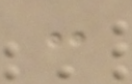:
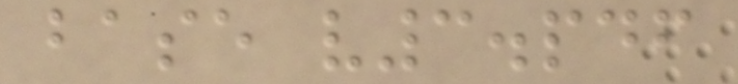base v3.pdf
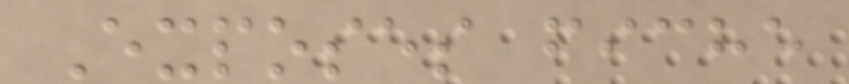Exposes fiche
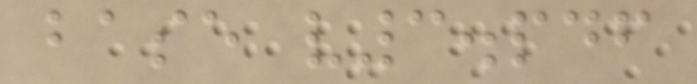base v3.pdf
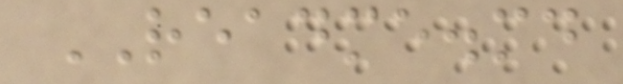README.md
